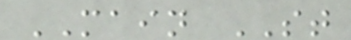MAIN ST
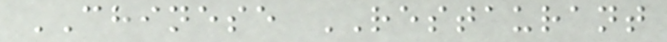CHINESE RESTAURANT
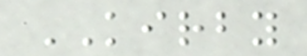KIRBY
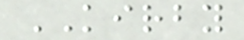KIRBY
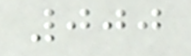000
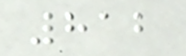812
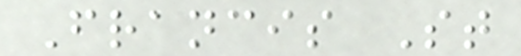Francis St
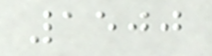1500
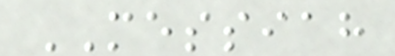MESSIAH
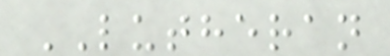LUTHERAN
